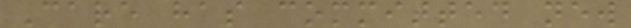Care has committed new
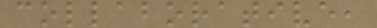collaborative,
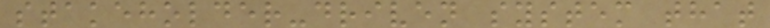stakeholder-driven system that
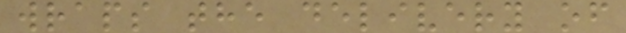wraps the delivery of
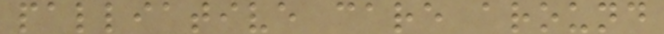palliative care around
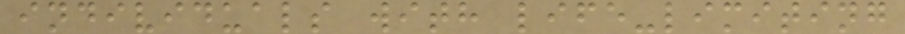individuals with life-limiting
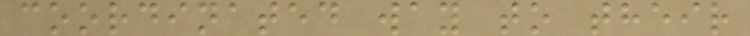coordinated way to their
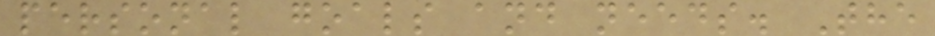personal goals and needs. The
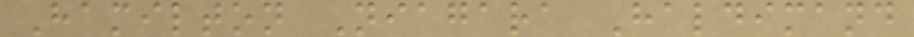Hamilton Niagara Haldimand
